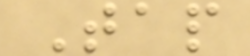Tap
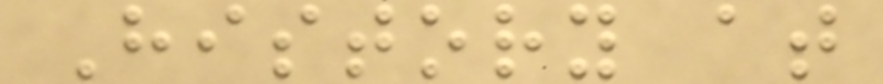History at
